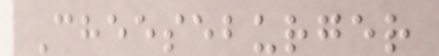Cheeseburger
